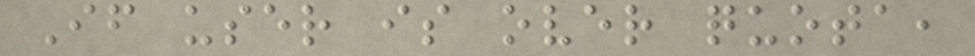If user is over quota,
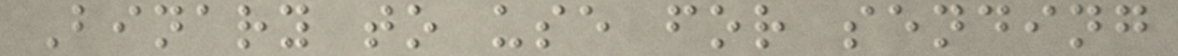Binary to use for sending
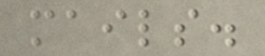mails.
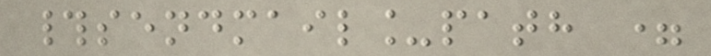#sendmail_path =
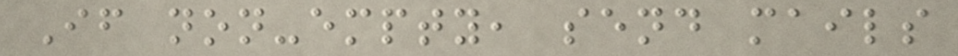If non-empty, send mails
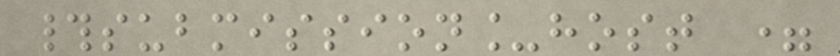#submission_host =
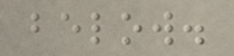below.
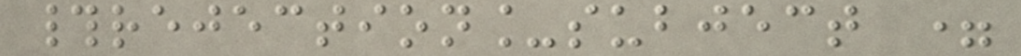#rejection_subject =
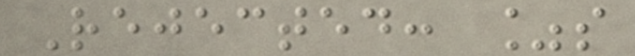Rejected: %s
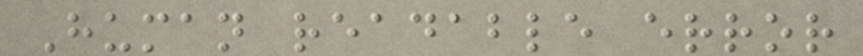Human readable error
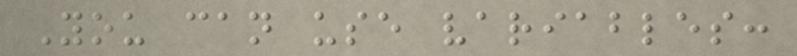You can use variables:
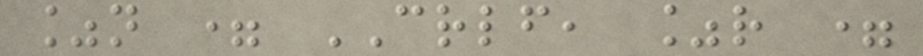%n = CRLF, %r =
